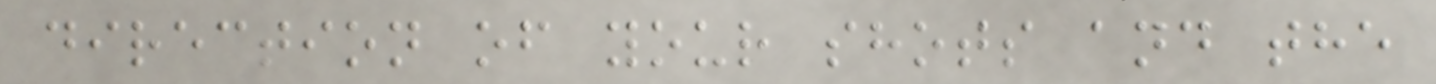direction of your shots and the
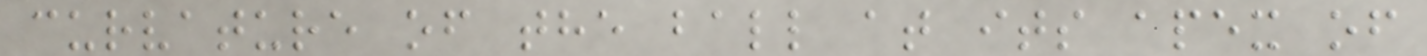curvature of the ball at its apex of
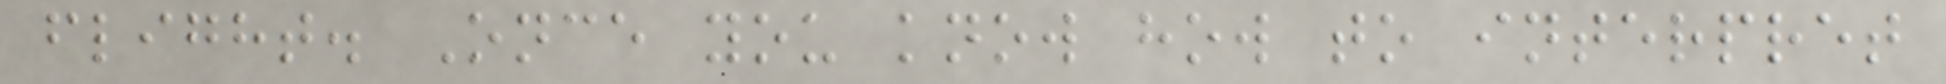flight. Once you know how to interpret
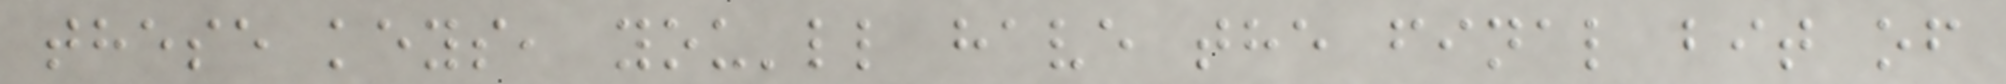these keys, you'll have the final bit of
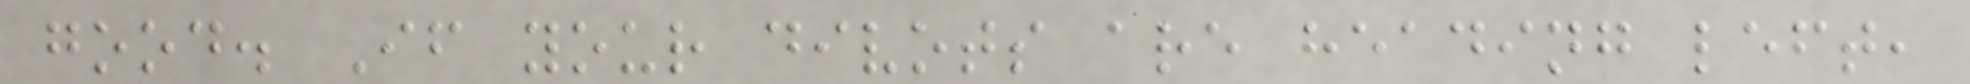good. If your divots are heading left,
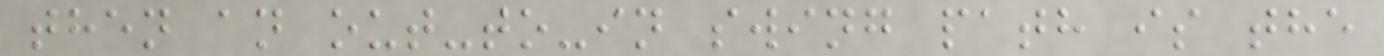then an out-to-in swing path is the
